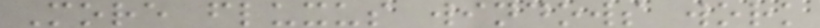More fluxus windows work
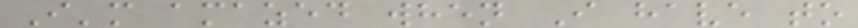I'm amazed when I have to
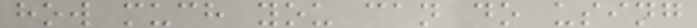how much you can do using
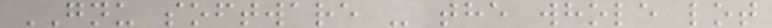GNU software - the whole lot
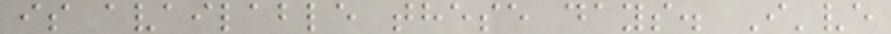is available these days. I've
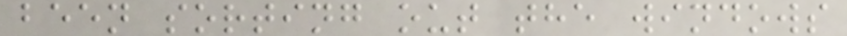been sorting out the windows
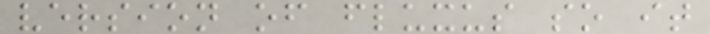version of fluxus so it
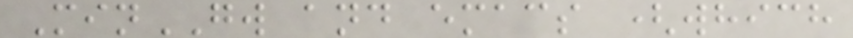MinGW and emacs (which
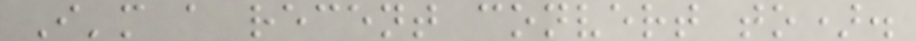I'm a recent convert to).
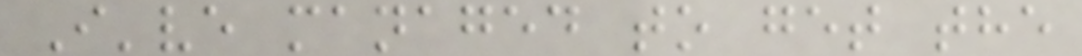I've managed to get the
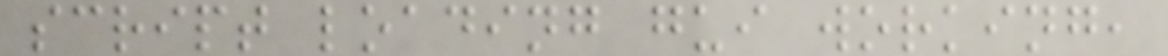script loading gui working,
